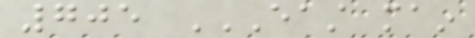705 EAST MAIN
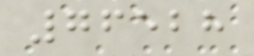76528
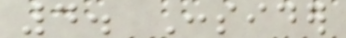4. Consider
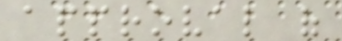approval of
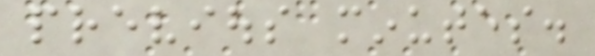previous minutes.
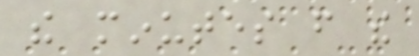the minutes from the
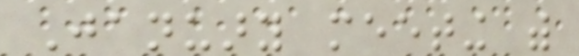January meeting with
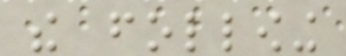the following
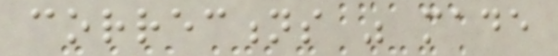corrections was made
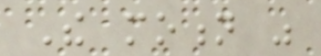The motion was
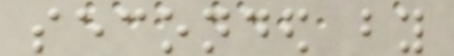seconded by
